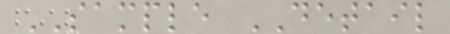SAMPLE DETAIL
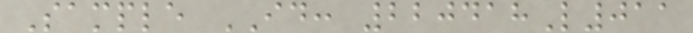Sample ID: 220418L011
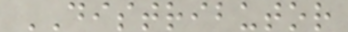DISTRIBUTOR
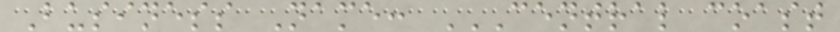Business Name: CENTRAL COAST
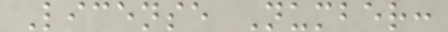License Number:
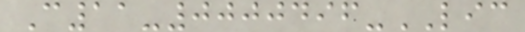C11-0000496-LIC
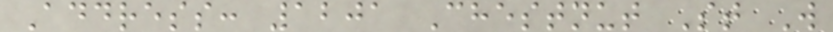Address: 1201 Chestnut St W
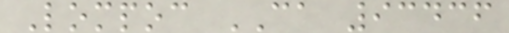Lompoc CA 93436
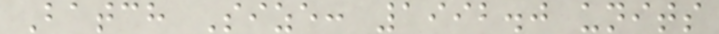Batch Size: 1992.0 units
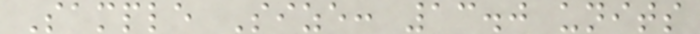Sample Size: 13.0 units
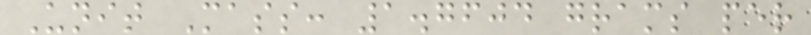Unit Mass: 1.7604 grams per
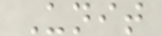Unit
